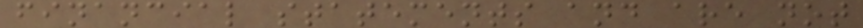financial statements and are not
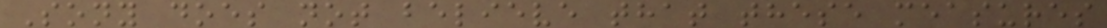Sony does not believe that these measures
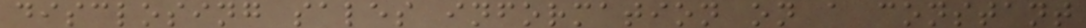disclosing sales information on a constant
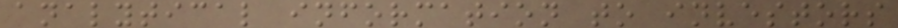analytical information to investors
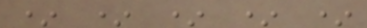* * * * *
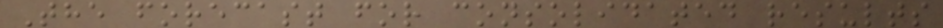The forecast for consolidated results
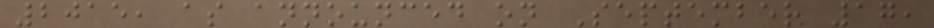2015, as announced on September 17,
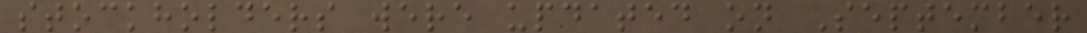stockholders were updated on September
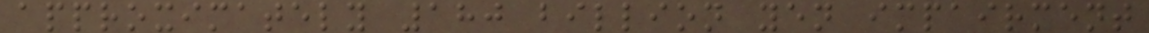approximately 180 billion yen impairment
